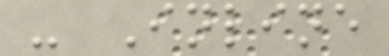- Inline
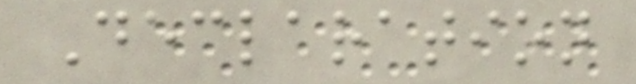Declaration
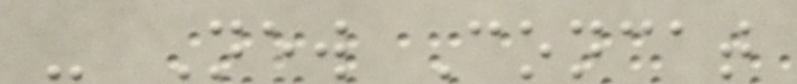- New Concat
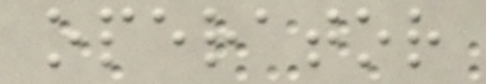operator
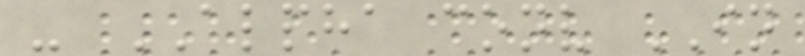- ALPHA conv IN
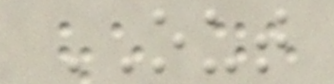OUT
